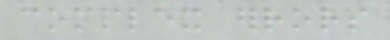complex errors
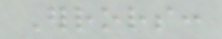Errors:
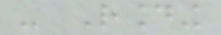- Rounding
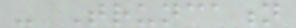- Truncation
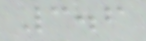3.6
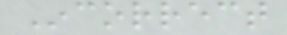Incorrect
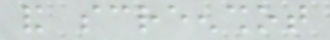and screenshot
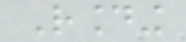Rounding
